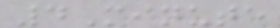4Minute
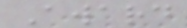Award
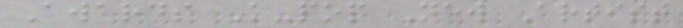Awards K-pop New Artist
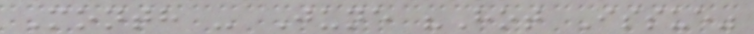Month - June "Hot Issue"
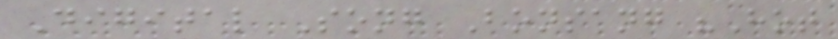Digital Song Bonsang "Hot
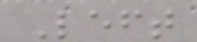Left
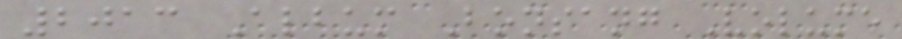2013 Album Bonsang Volume
